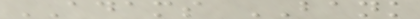ADAMS BANK
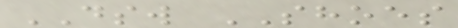DSW SHOES
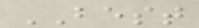BEST
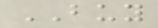BUY
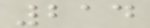214
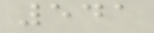541
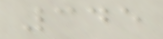345
